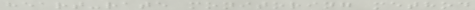heart-rate monitoring method
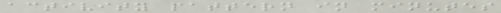activity pattern in minutes
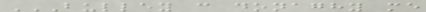BULLEY C DONAGHY ME
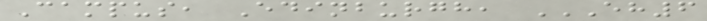Campus, Edinburgh, EH6
